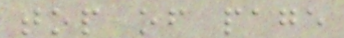top of page
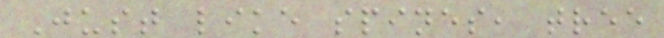Just like spines, tree
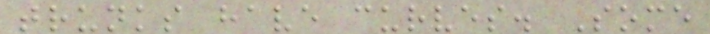trunks have curves. Some
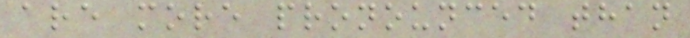are more pronounced than
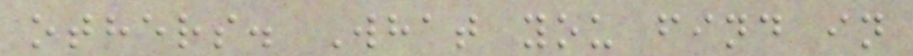others. What you find in
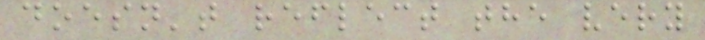doesn't reflect the very
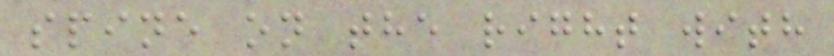spine on the right with
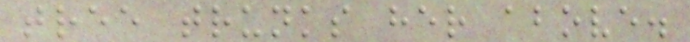tree trunks her above.
